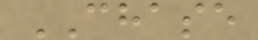CHASE
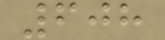608
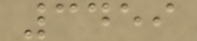3459
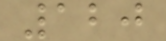120
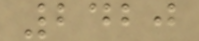2420
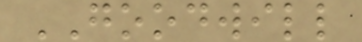GOODWILL
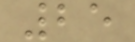25
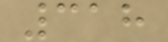318
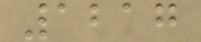1217
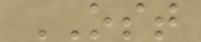OST
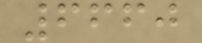6660
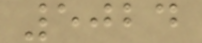5024
